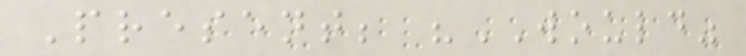Present; "WOULD"
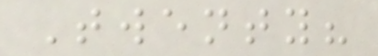Twenty?
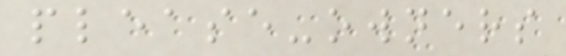please-owners
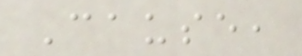Cause,
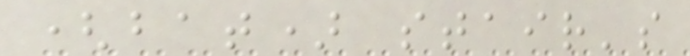(bat) stair's
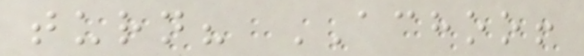turn? ACHOO!
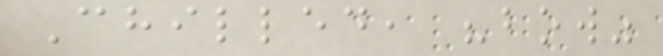Chilled, "bow"
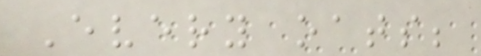Every oats;
